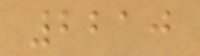2210
